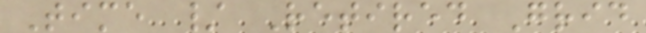Time / Retired Grid
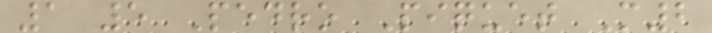1 5 Pedro Piquet M2
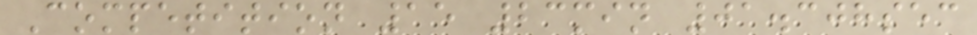Competition 15 23min 01.308sec
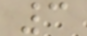3
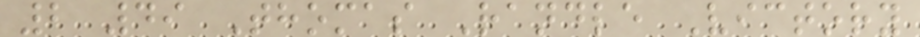2 49 Thomas Randle Victory
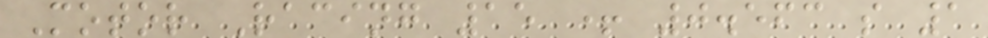Motor Racing 15 + 0.563 s 1
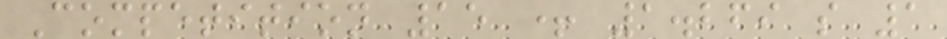Competition 15 + 1.269 s 1
